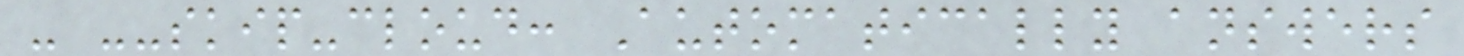- --skip-cloud: Automatically answers
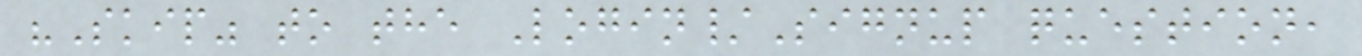"Skip" to the Login/Signup question,
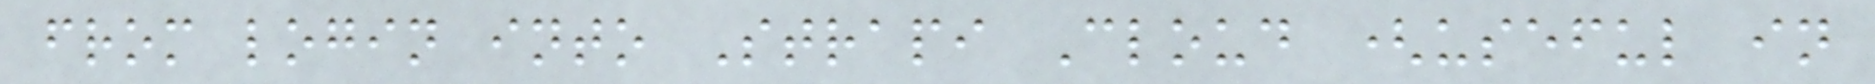from login into Strapi Cloud (useful in
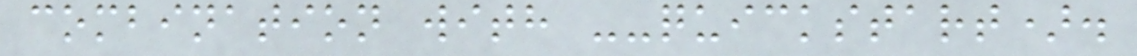combination with --quickstart).
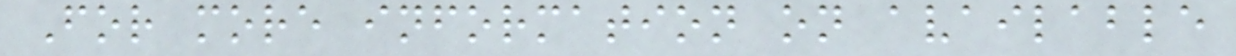For more information on available
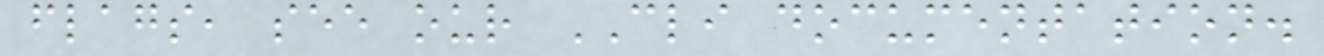flags, see our CLI documentation.
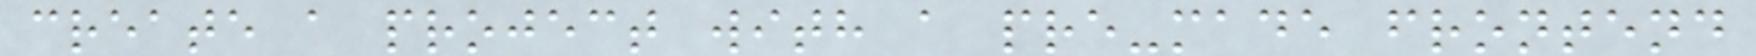create a project with a pre-made frontend
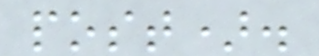post).
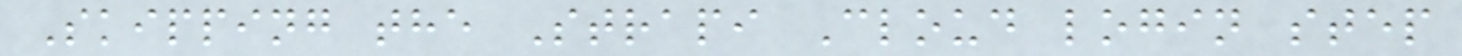Skipping the Strapi Cloud login step
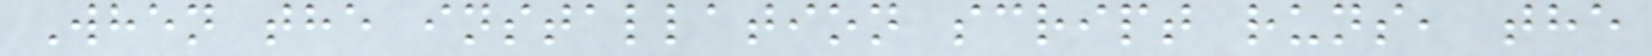When the installation script runs, the
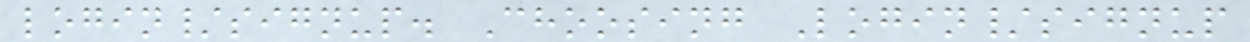login/signup. Choosing Login/signup
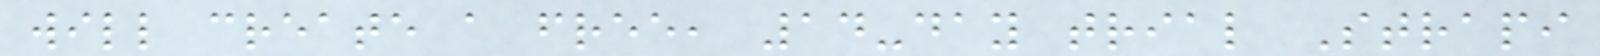will create a free, 14-day trial Strapi
